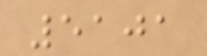5101
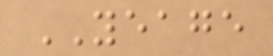YEAGE
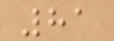81
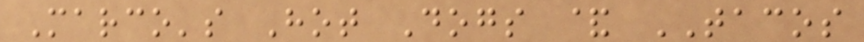Marco's Hot Dogs & TACOS
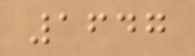1647
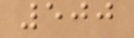500
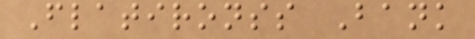Flatironss Bank
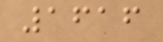1616
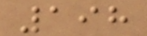198
